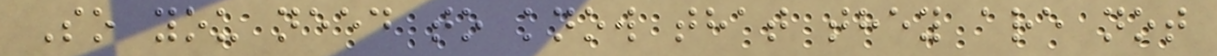So you need to know that they are not
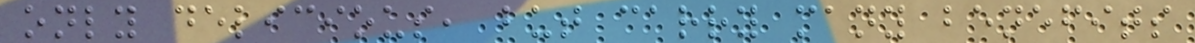only delicious, but carry many benefits
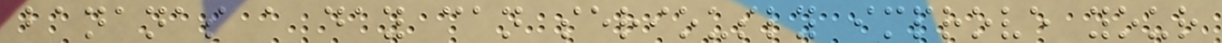bananas a day can seriously improve your
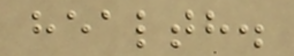health.
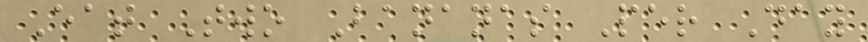Eat Two Bananas Per Day
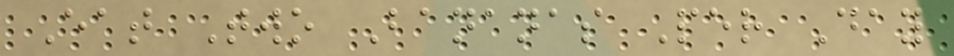Eat Two Bananas Per Day
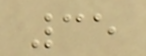35
